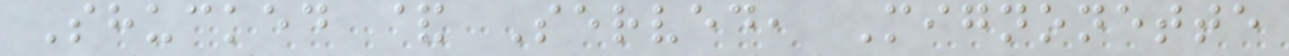Shucked & Served, Mignonette
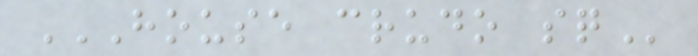HOUSE CRUDO SQ
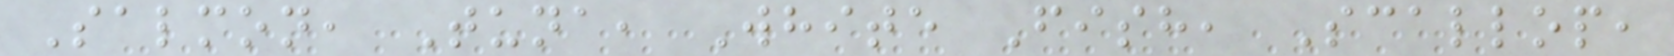Salmon, Tuna, White Fish, Scallop,
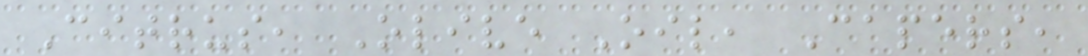Citrus, Olive Oil, Capers,
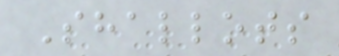Shallots
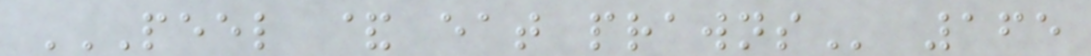PEEL & EAT PRAWNS 165
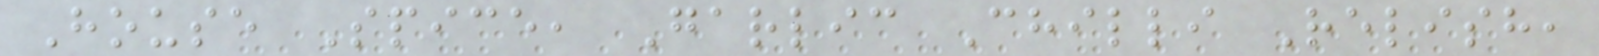House Spice, Garlic Chilli Relish,
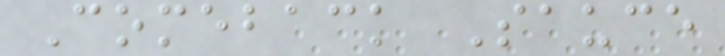Comeback Sauce
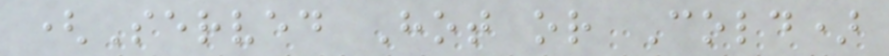(Served Hot or Cold)
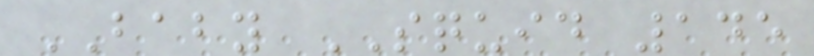BABY SQUID 145
